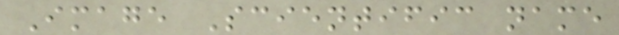Image Scientific name
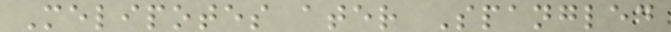Melipotes ater Spangled
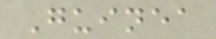Guinea
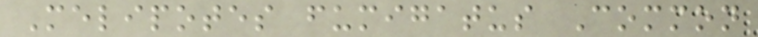Melipotes fumigatus Common
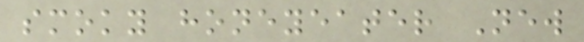smoky honeyeater New
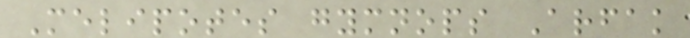Melipotes gymnops Arfak
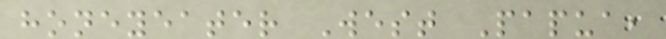honeyeater West Papua,
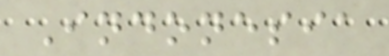Indonesia
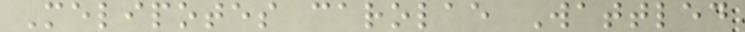Melipotes carolae Wattled
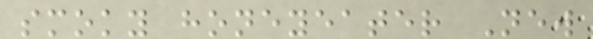smoky honeyeater New
